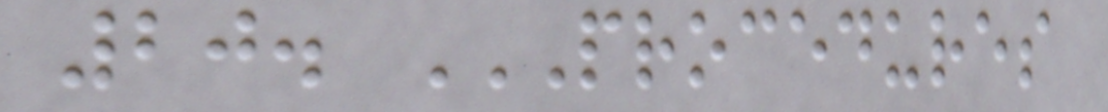20. PROCEDURES
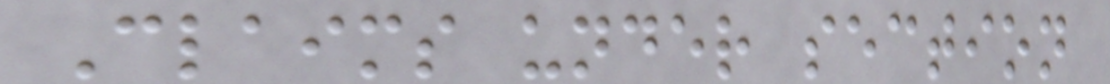Claims under section
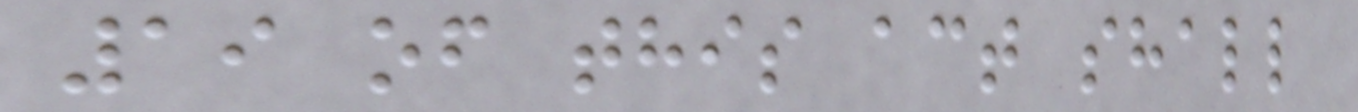19 of this act shall
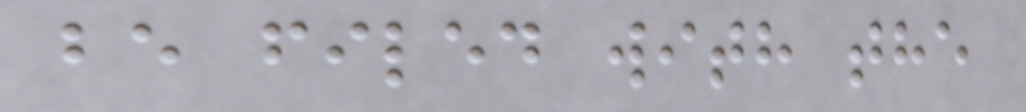be filed with the
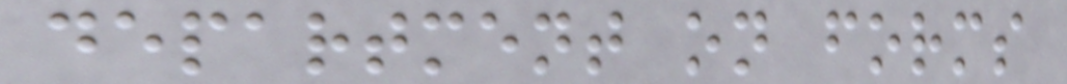department on forms
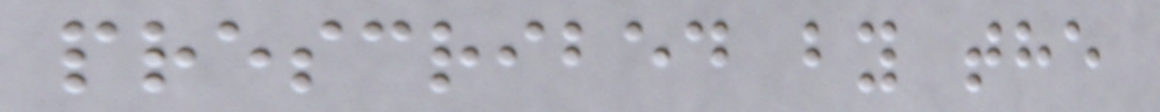prescribed by the
